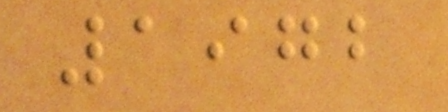1972
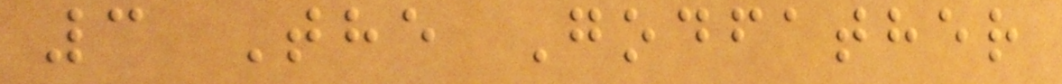3 The Godfather
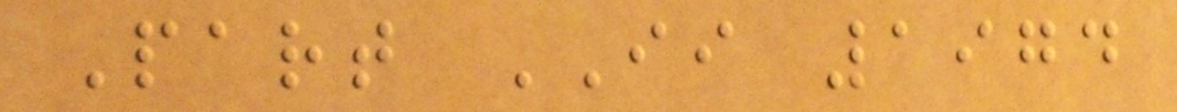Part II 1974
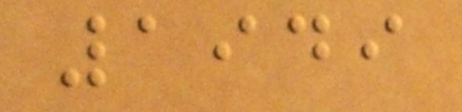1949
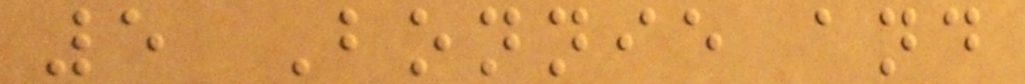5 Bonnie and
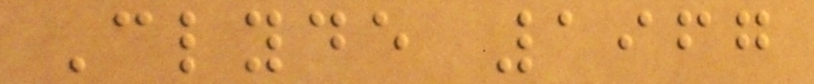Clyde 1967
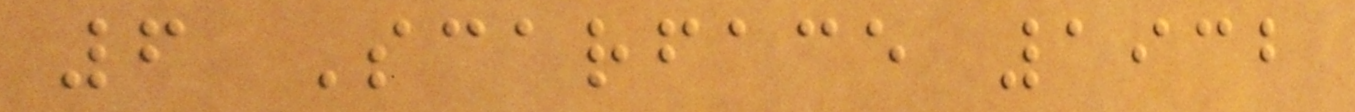6 Scarface 1932
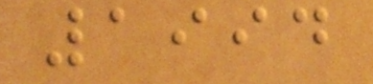1994
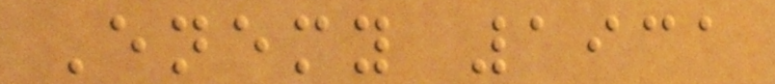Enemy 1931
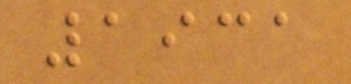1931
